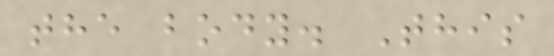the body. This
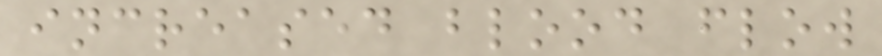increased blood flow
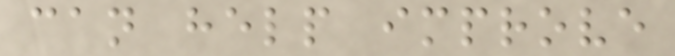can help improve
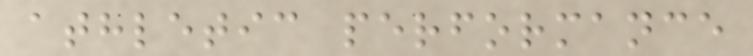athletic performance
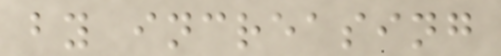by increasing
